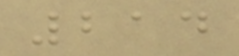214
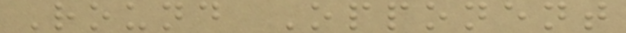Round Opponent
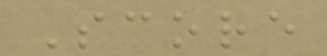Score
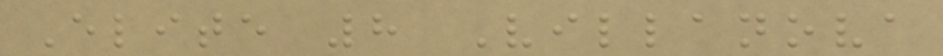Elite 8 Villanova
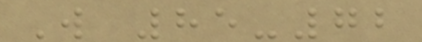W 85-72
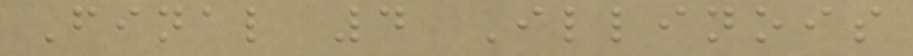Final 4 Illinois
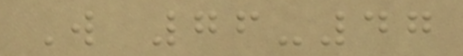W 76-47
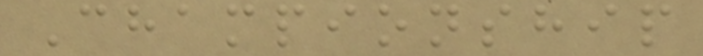Championship
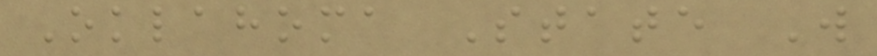Oklahoma State W
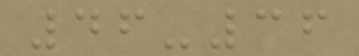46-36
